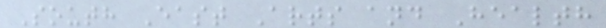South East Arts and Health
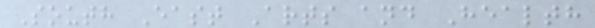South East Arts and Health
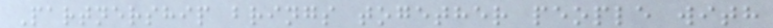Partnership brings together people with
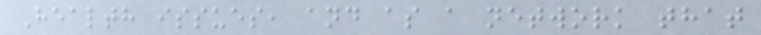Health issues, and as a network that
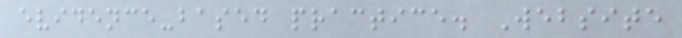evidence-based practice. Website
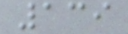139
